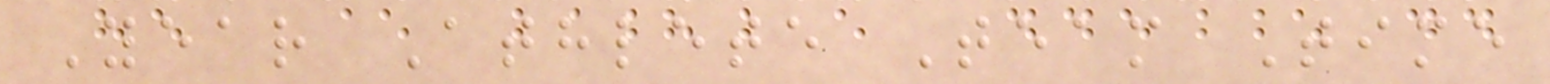Year Athlete Team Time
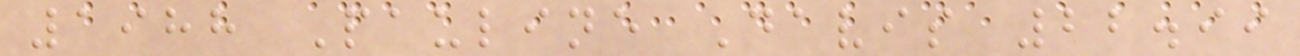1988 Pauline Davis 22.99
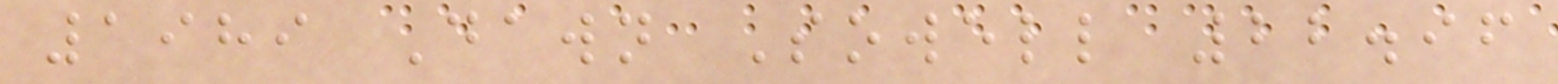1989 Dawn Sowell 22.96
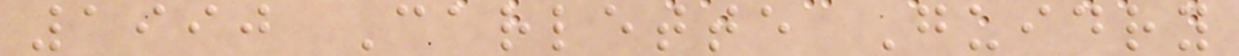1990 Carlette Guidry
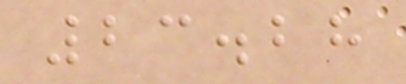23.28
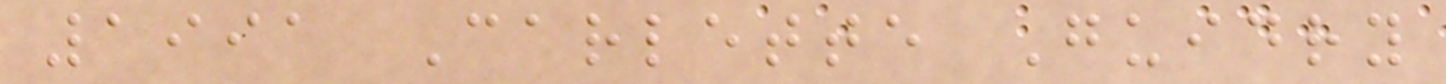1991 Carlette Guidry
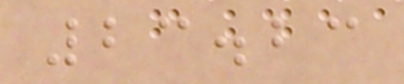23.23
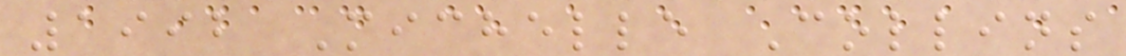1992 Michelle Collins
